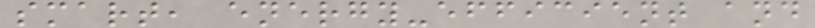smart, energy-efficient and
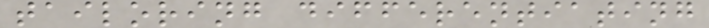tailoring differentiating
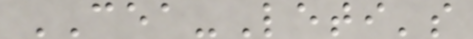CEA-Leti's
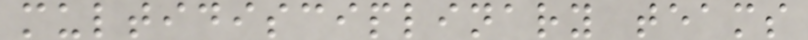multidisciplinary teams
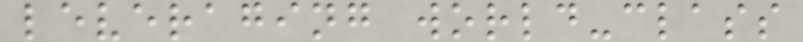leveraging world-class
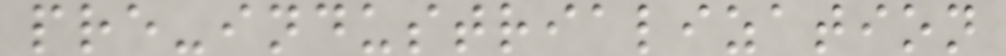pre-industrialization
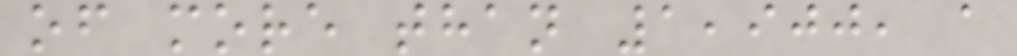of more than 1,900, a
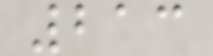213
